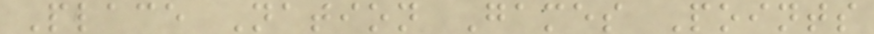Place Nation Games Points
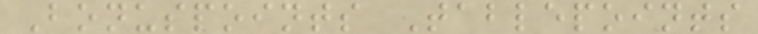Bonuspoints Tablepoints
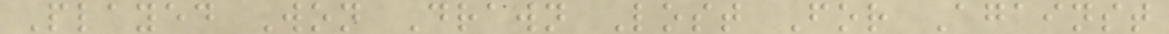Played Won Drawn Lost For Against
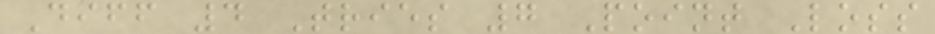Diff 4 Tries 7 Point Loss
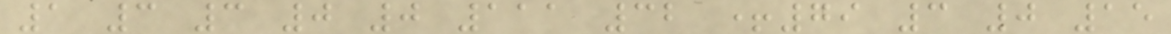1 3 3 0 0 111 32 +79 3 0 15
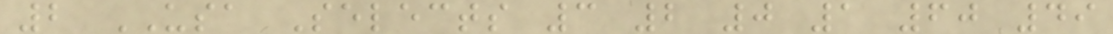2 USA Selects 3 2 0 1 60 49
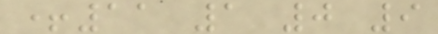+11 1 0 9
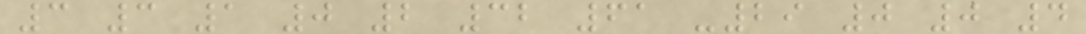3 3 1 0 2 32 61 -29 0 0 4
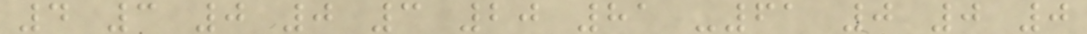4 3 0 0 3 20 81 -61 0 0 0
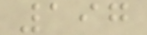197
